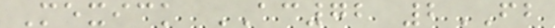Mexick AC72 2FB
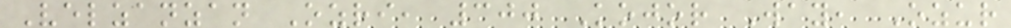Velzanzan Ozri, 300 Kojor Way, Ozur
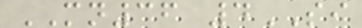MN36 4SI
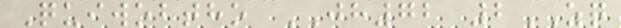Quiwobtho JH72 2ZQ
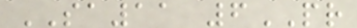SA11 6PR
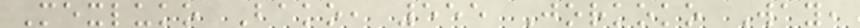Mexluko Bako, 555 Jorkoko Way,
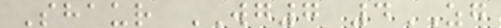Shaur WG7 4ZG
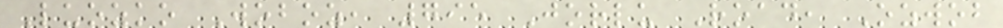Luozko Woboz, 795 Jorlu Road, Ozwob
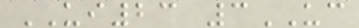UI23 3UC
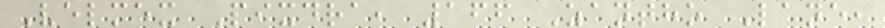Velmex Pixdra, 166 Zantho Lane,
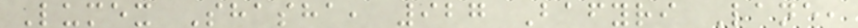Lumex Shasha, 927 Bafyri Lane,
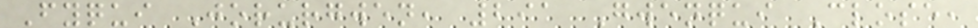Fyqui Jorurgwen, 291 Gwenqui Close,
